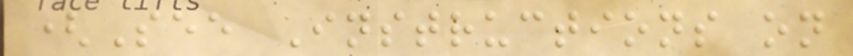(See Instructions on
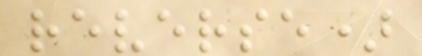reverse)
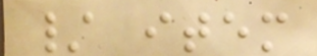/ item
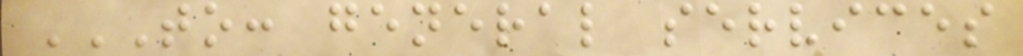TO: GENERAL SERVICES
